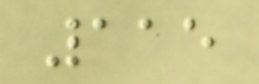115
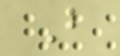B
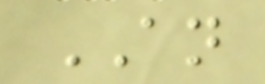AN
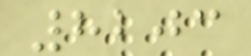8203
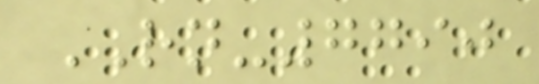RN-7790
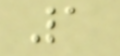1
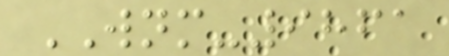WNM-9861
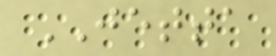JETTA
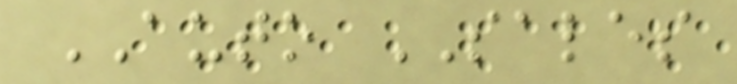AUTO SALES
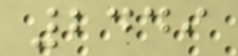2449
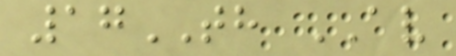17TH AV
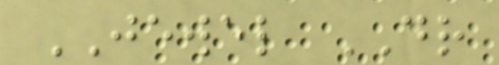JEWEL DR
